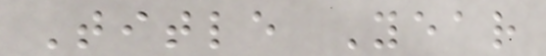Title Year
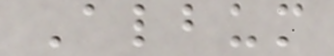Album
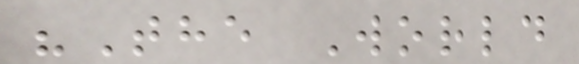"The World
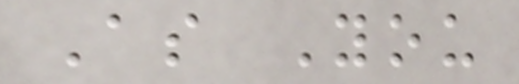As You
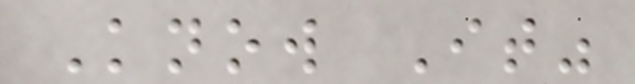Know It"
